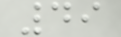49
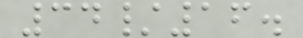34/16.
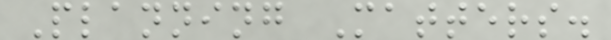Planning Matters.
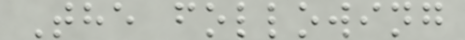The following
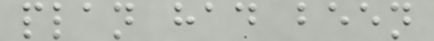plan had been
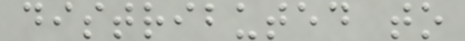distributed to
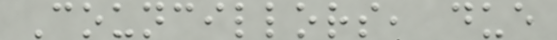Councillors, due
